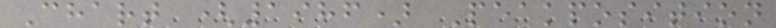Chart (1986) Peakposition
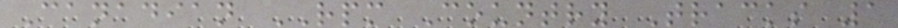Canadian RPM Country Tracks 1
